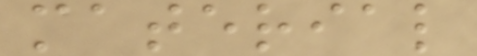material
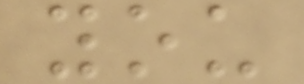you
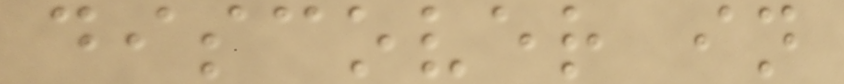discover in
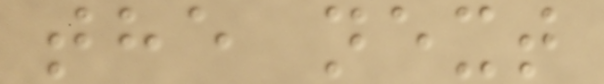the next
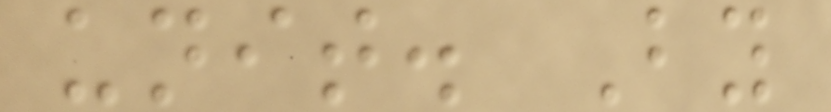unit. By
